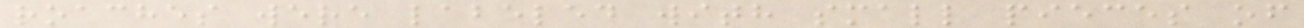roaches were labeled with small pieces of
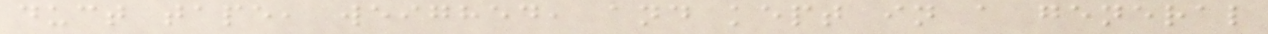duct tape, weighed, and kept in a general
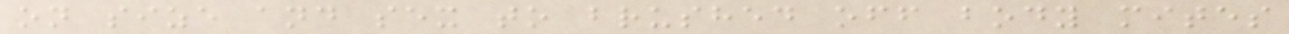on size and sex to brushed off body mites
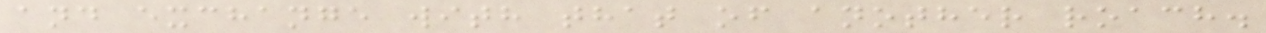and exchange with that of another roach.
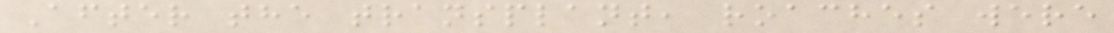After the transplant, roaches were
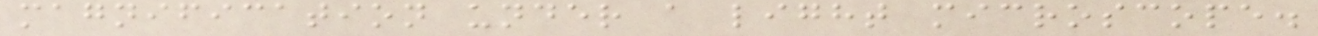magnification under a light microscope.
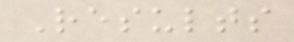Results
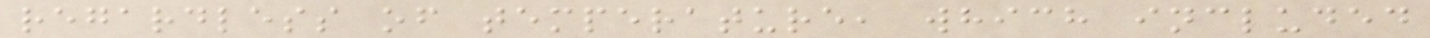regardless of temperature, which included
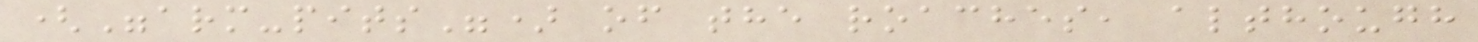("arm-pits") of the roaches, although
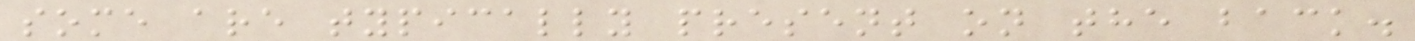some are typically present on the back.
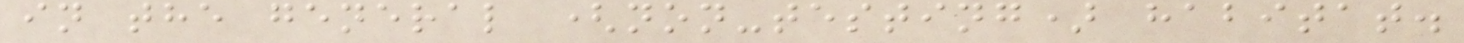in the general (non-testing) habitat.
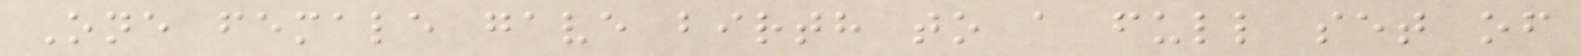One female gave birth to a full set of
